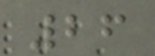26
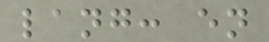lang: en
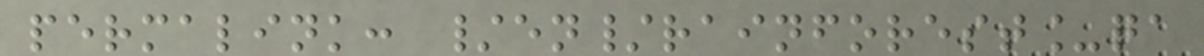permalink: /en/rainforest_qa
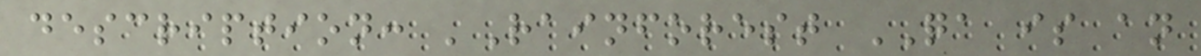description: 'Rainforest QA is an
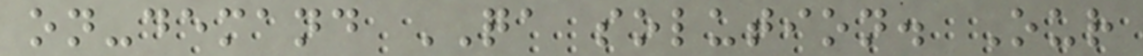on-demand QA solution. Our
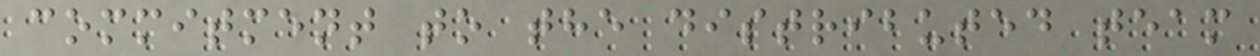commitment to the distributed team
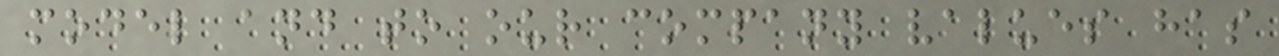model and to our company values has
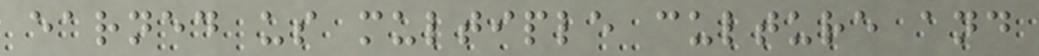earned us multiple culture and
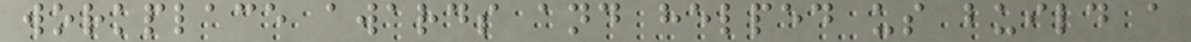workplace awards and helped us build a
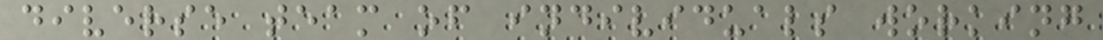diverse team of individuals working
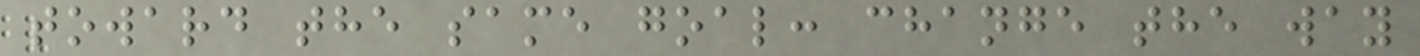toward the same goal: change the way
